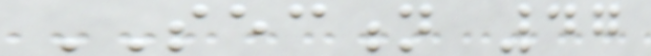SECTION 47
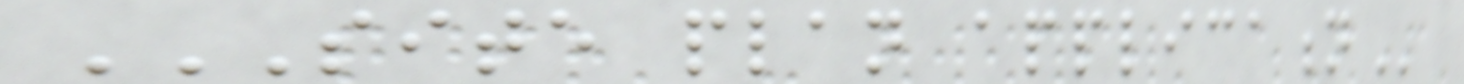SITE PLAN APPLICATION
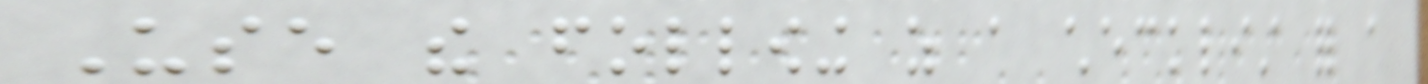Use the following as a checklist for a
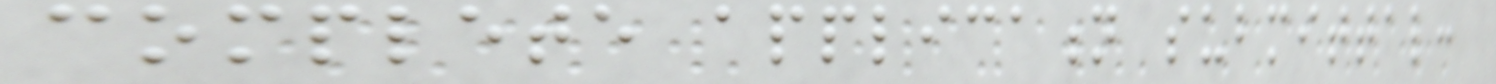complete application submittal:
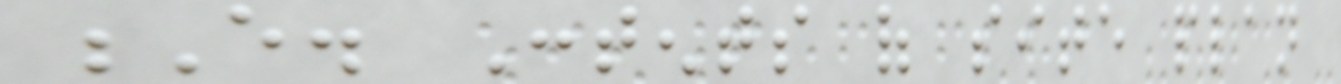E. Contents of site plan
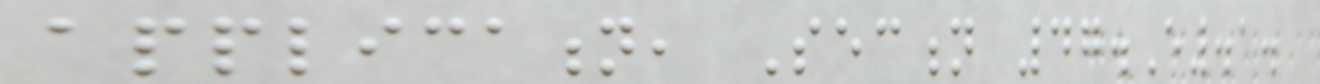application, Section 47.E.1.
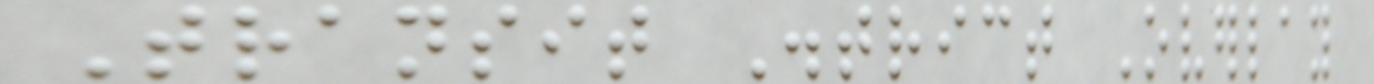Transit District Overlay
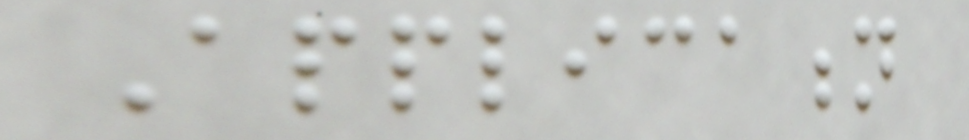Application
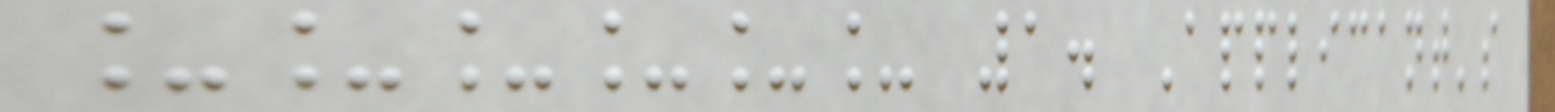______ 1. Applicant's
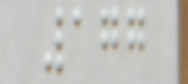177
